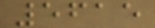5615
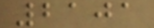2101
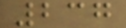237
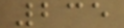235
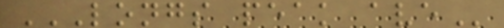LONGS PEAK AVE
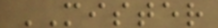MISTER
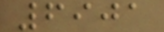6901
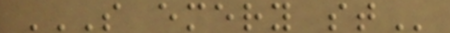S EMERY ST
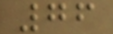76
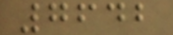7642
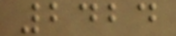2424
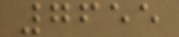7655
